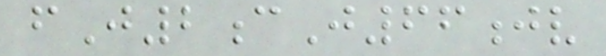fJ2cJ66jv
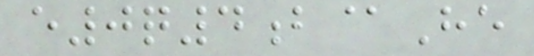e0q4b@He
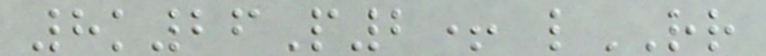8k26P2+ lRR
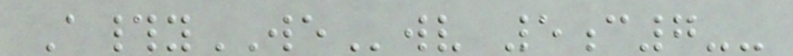A#yWEwv 5c7--
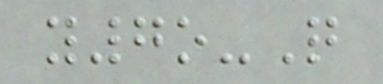y7o-Q
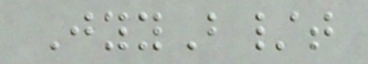JyyB/t
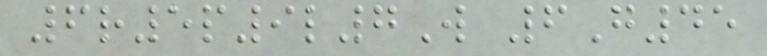6r5p9l7W 6G45
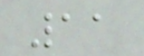11
